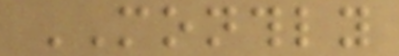MONTHLY
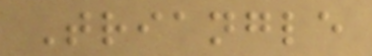Triangle
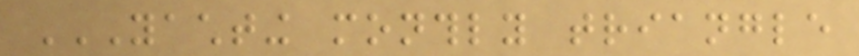YACHTING MONTHLY TRIANGLE
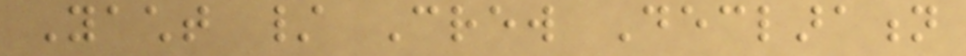Yacht / Crew Declaration
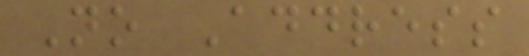No Address
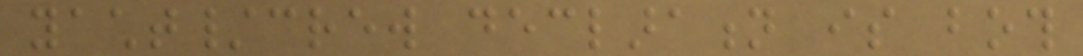yacht/crew declaration is both
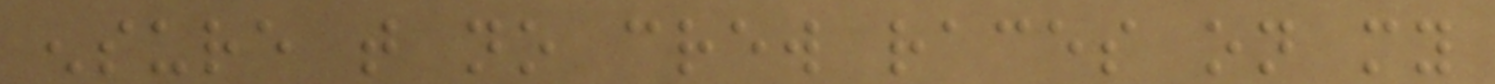ensure that no crew races on my
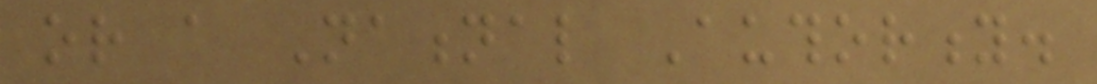or a National Authority.
